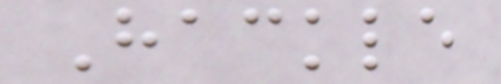Hackle
